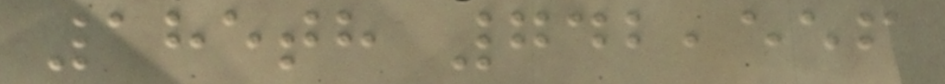185th 742,556
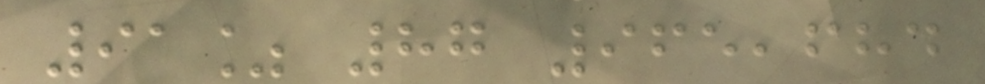91% 87 965,684
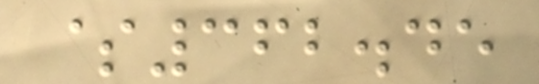$362.45
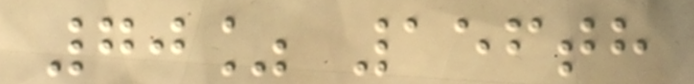70% 156th
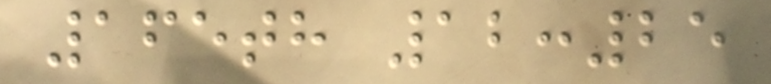165th 12:25
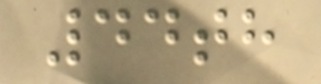44th
